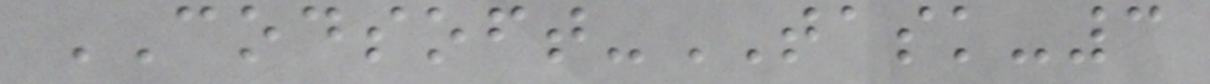CODSOFT-TASK-3
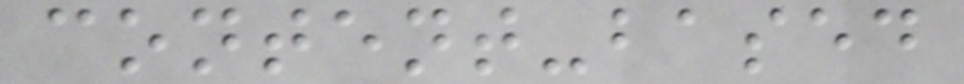content-based
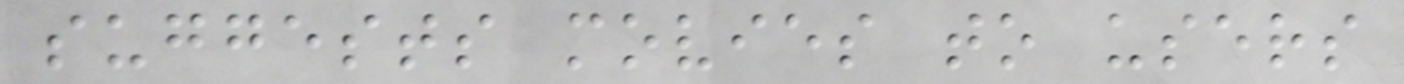suggests movies to users
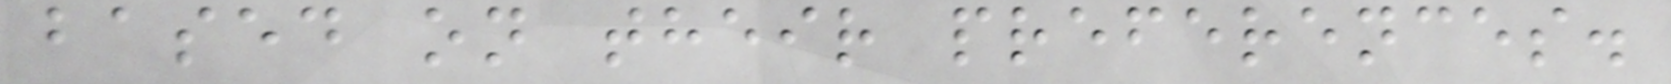based on their preferences.
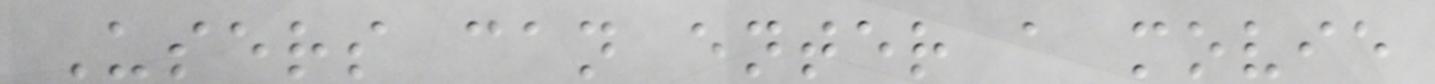Users can enter a movie
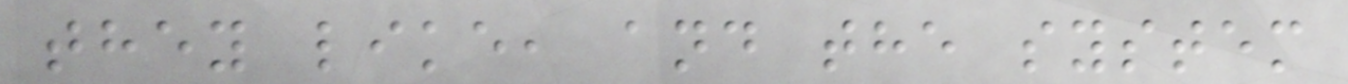they like, and the system
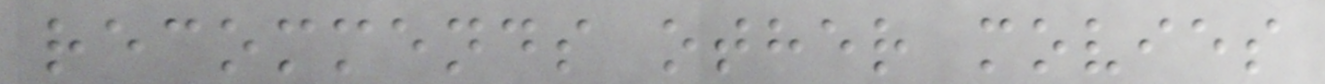recommends other movies
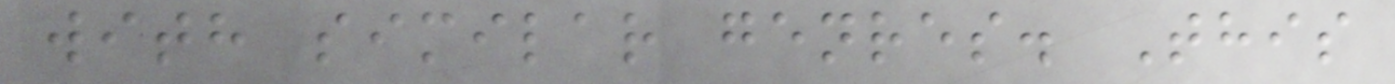with similar genres. This
